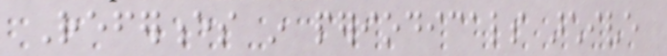References in periodicals archive
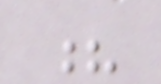?
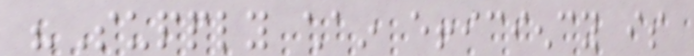"Supply chain efficiency is
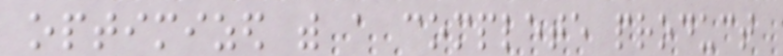optimized with a complete product
